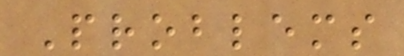Problems
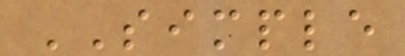SIMPLE
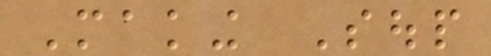Making Soup
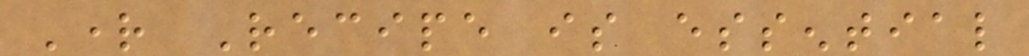Right Recipe is essential
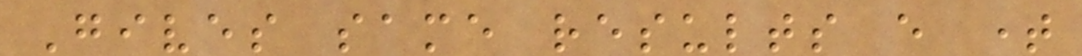Gives same results every time
